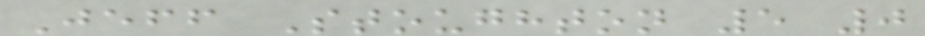Jeff Stoughton 5 0
